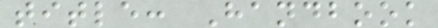title: Handbook
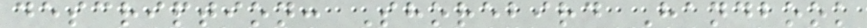description: Shorebird Handbook
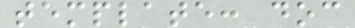template: doc
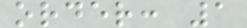order: 1
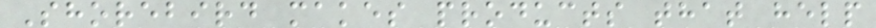Shorebird makes products that help
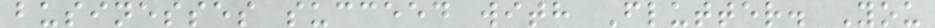businesses succeed with Flutter. You
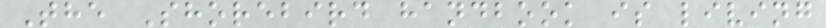The Shorebird handbook is living
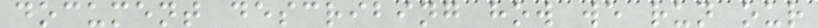document describing how we run our
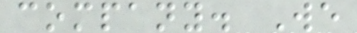company. We
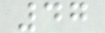47
